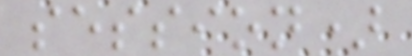session)
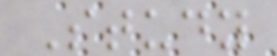Study
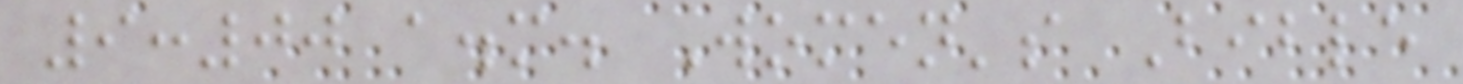9:00 a.m. Women's Bible
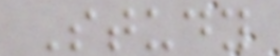Study
